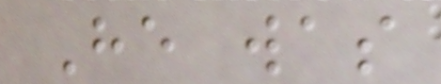He was
